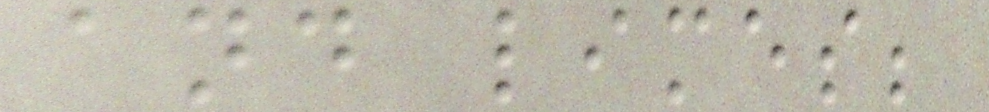and limes;
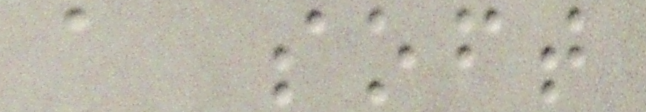a soft
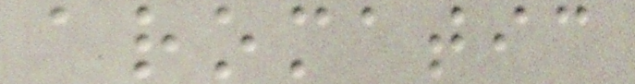aromatic
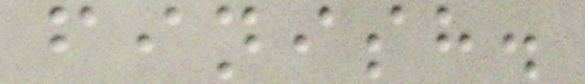finish.
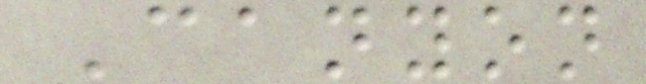Canyon
